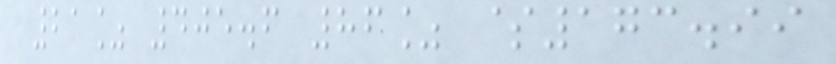21% 405.6 86% $173.99
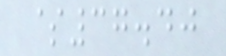$37.40
